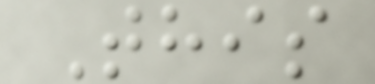This
